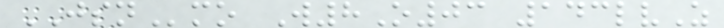JSNmo W8O03 143lvZ
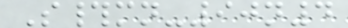S#mn-90n4
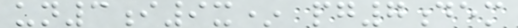un3i9x* pg7dem
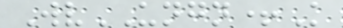WvUNGN+K
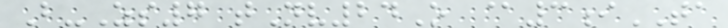B-Zs7 tNv24O @3iTA
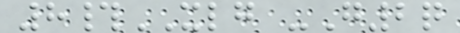8#XLG -G2q
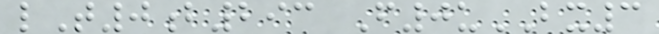lT0b293 F0uBX3
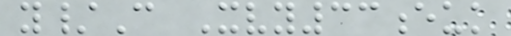y/C Xvy33euk
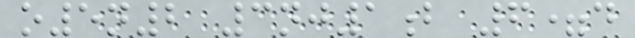o5n2 3nj1b 6=d
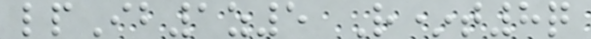lpIb1z5 R*t8q
